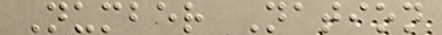Number Nation
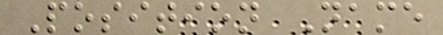Position Name
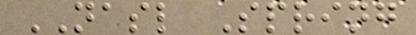NASL Spring
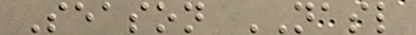Season NASL
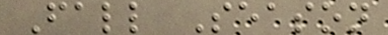Fall Season
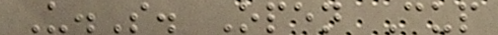U.S. Open Cup
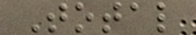Total
